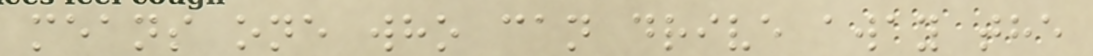means one who can drive away the
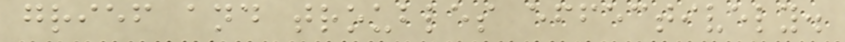grief and troubles effectively.
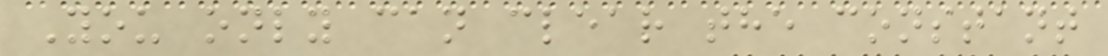You only can clear the constant
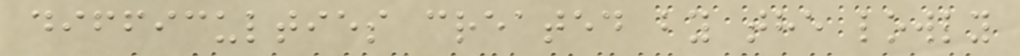difficulties created by the lowly
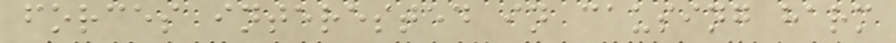forces interested in causing harm
